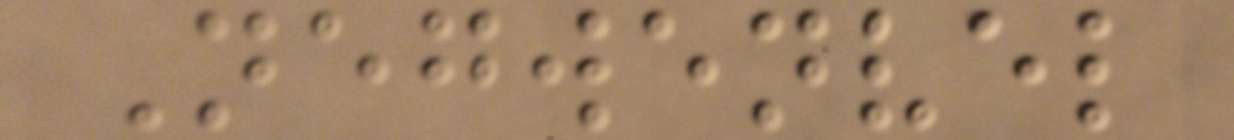Negwenvel
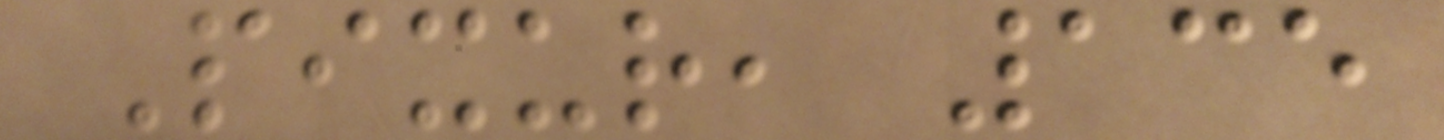Pixur, 135
